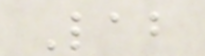Lab
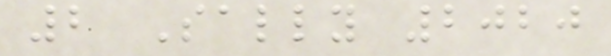2 Sally 2020
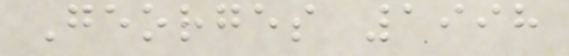Georges 1998
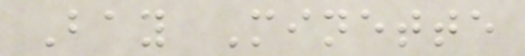Bay Minette
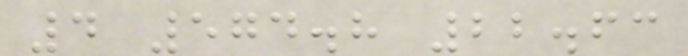4 574.8 22.63
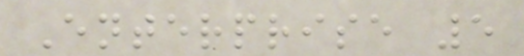Enterprise 5
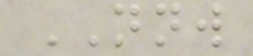NNW
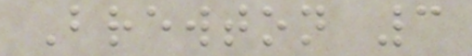Brewton 3
